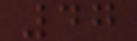47
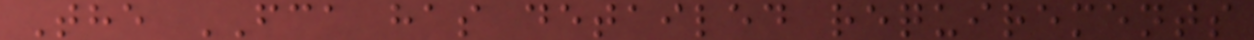The FCA has detailed requirements
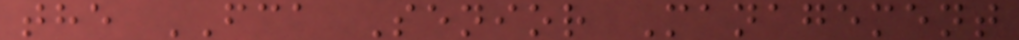the FCA Senior Management
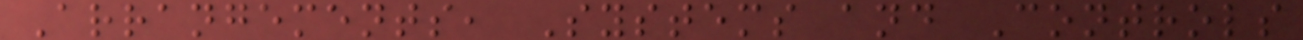Arrangements, Systems and Controls
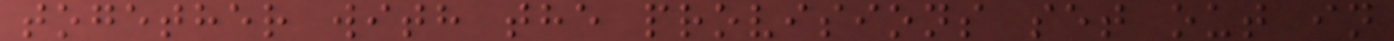together with the provisions set out in
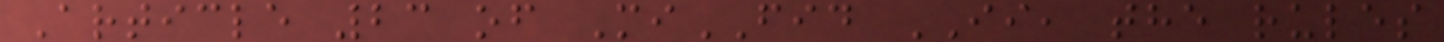Article 23 of MiFID II, the rules
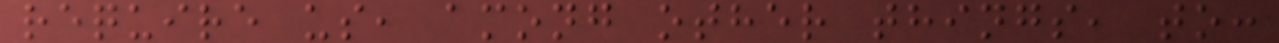require us, among other things, to:
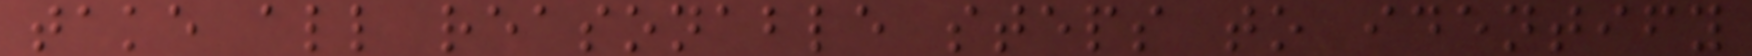take all reasonable steps to identify
